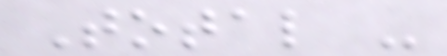Total -
